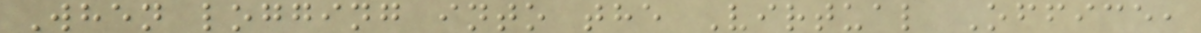When logging into the Virtual Office,
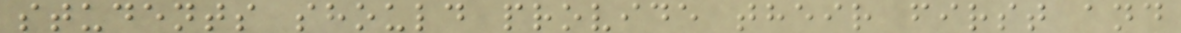students should provide their first and
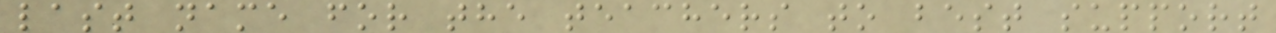last name for the teachers to best support
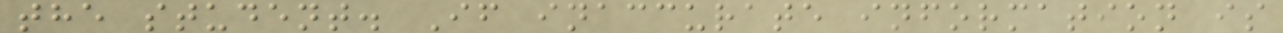the student. If inaccurate information is
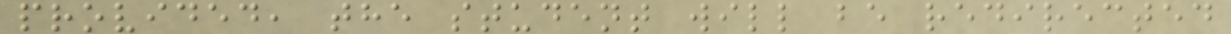provided, the student will be redirected
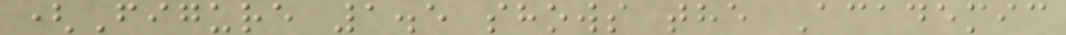(Figure 1.5 shows the Academic
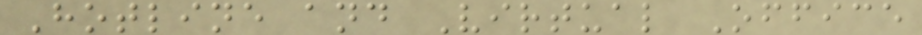Hotline and Virtual Office
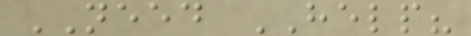NEED HELP?
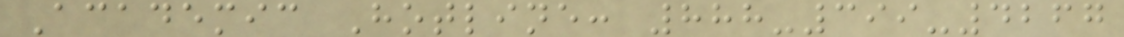Academic Hotline: 888-399-4267
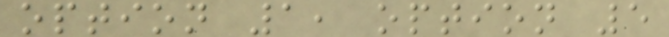option 1, option 5
